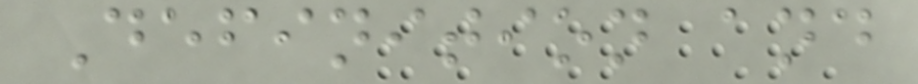Definition and
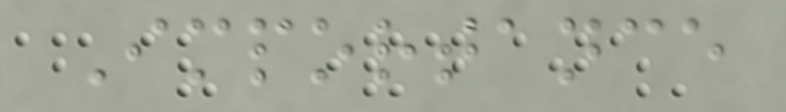Importance
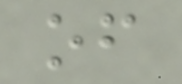of
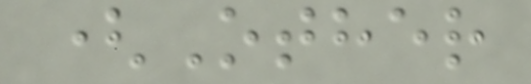(Other
